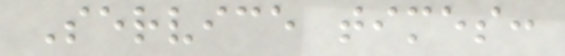Service times:
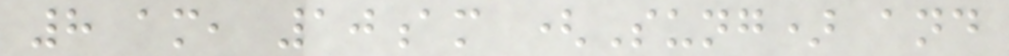8 am, 10am (Sung) and
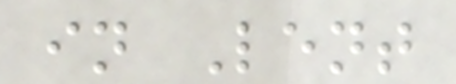in Lent
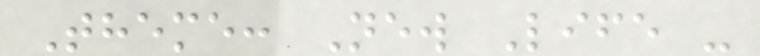Theme: New Life -
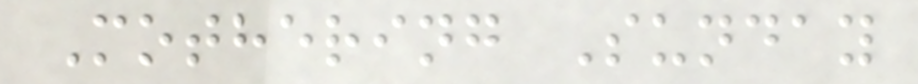Mothering Sunday
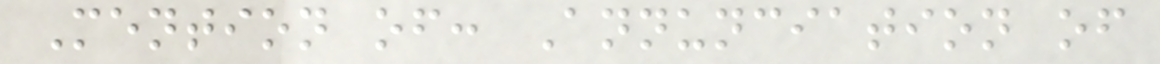Mention of: Annunciation of
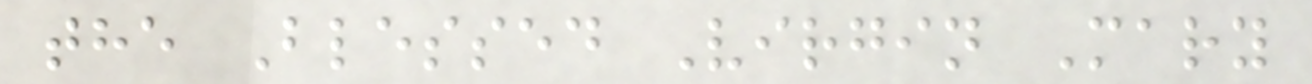the Blessed Virgin Mary
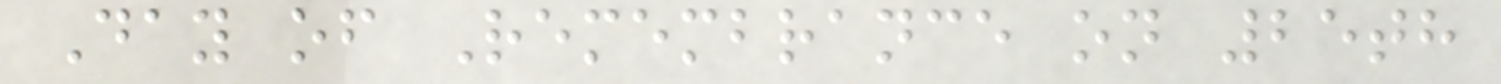Day of Remembrance on 25th
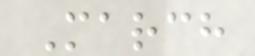March
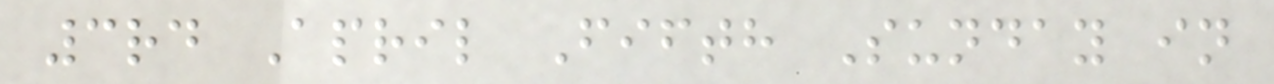3rd April Fifth Sunday in
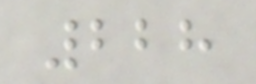228
